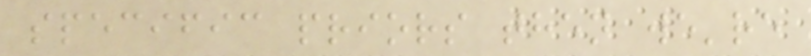specific priors then we're
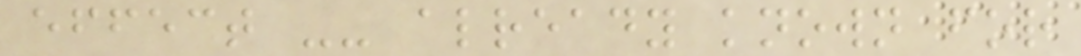effect -- already known for
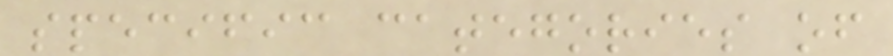specific categories of
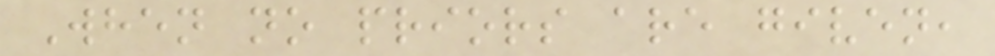When no priors are given,
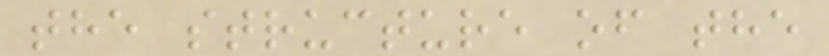the structure of the
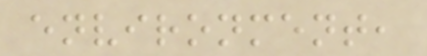environment,
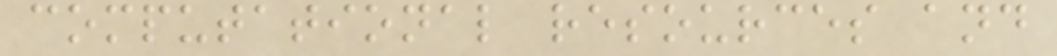computational resources and
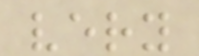very
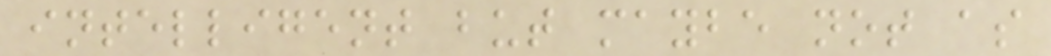intelligent but maybe not as
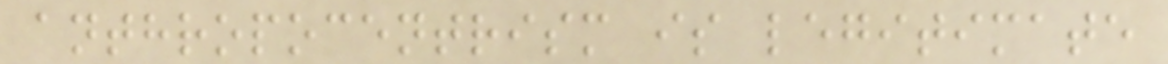anthropocentrism is legitimate
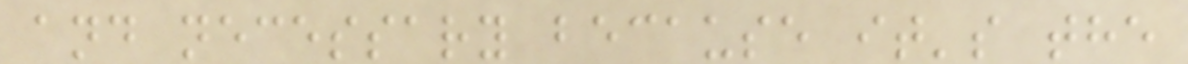and necessary because it's the
